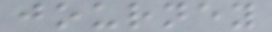journey
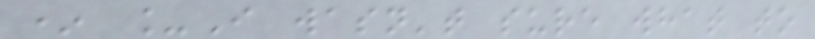* _I wasn't sure what to
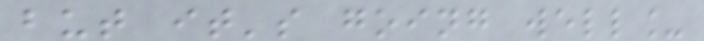but it's going well_
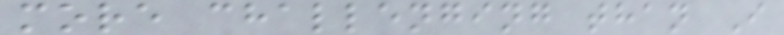more challenging than I
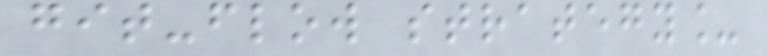git-flow strategy_
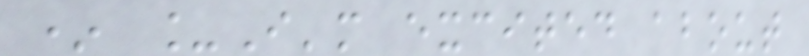* _I'm excited about
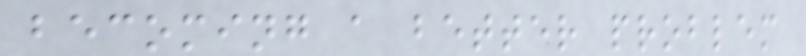becoming a better problem
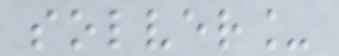solver_
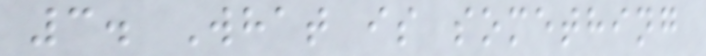3. What is something
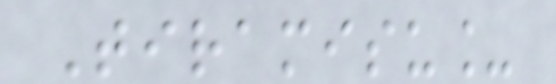Tiramisu_
